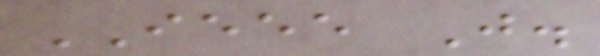IEEE J.
